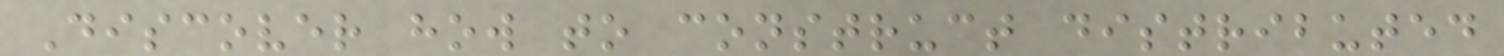Discover how to construct distributed
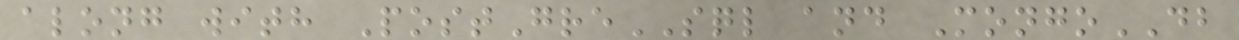along with PostGreSQL and MongoDB
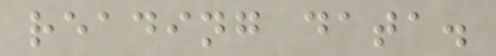reading data.
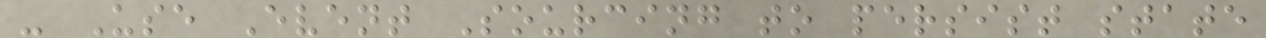- Use Event Sourcing to persist state
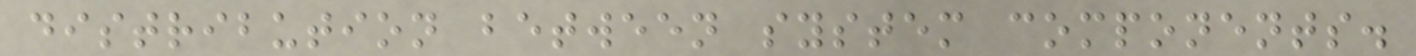distribution between system components.
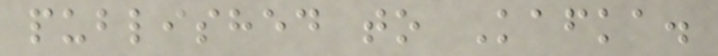published to Kafka.
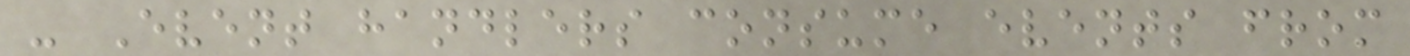- Event handlers consume events from
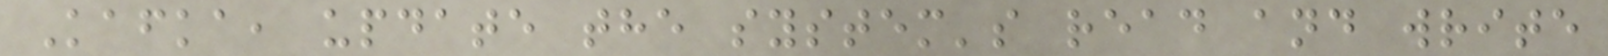Kafka, update the system's read and write
